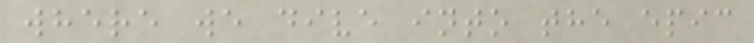where we dive into the epic
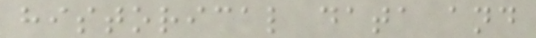historical data and
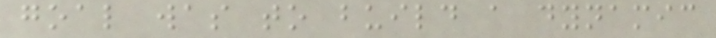goal was to build a dynamic
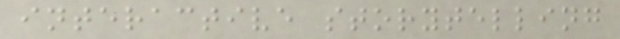interactive storytelling
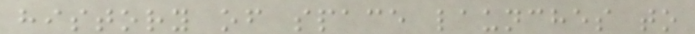history of space launches to
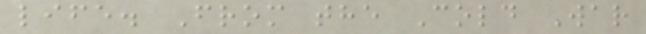life. From the Cold War
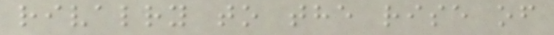rivalry to the rise of
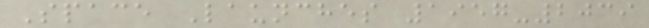Space Launches 1957-2039
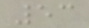53
